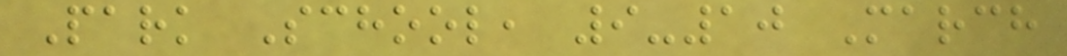Park School, 9-10 March
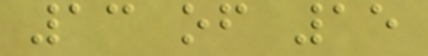13 of 15
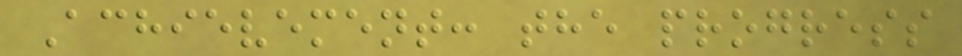Achievement: the progress
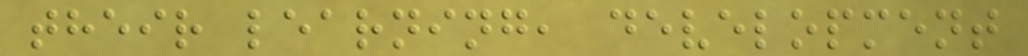their learning, development
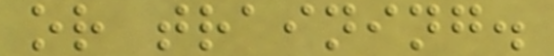or training.
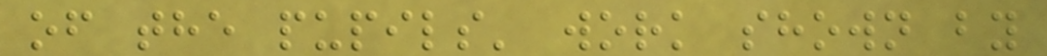of the pupils' work shown by
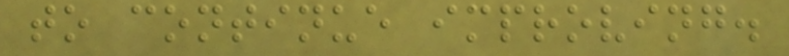to continue improving.
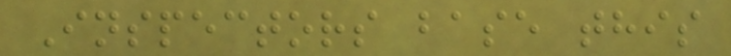Inspectors base this
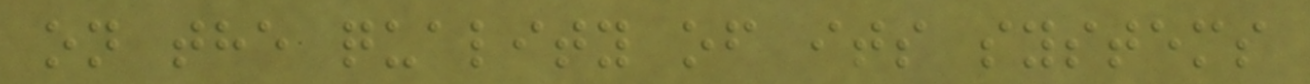on the quality of its systems
